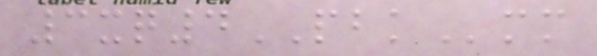3xq4PBKmm
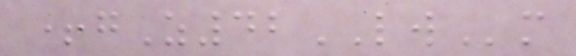+gZ42LWm
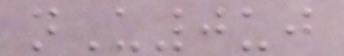nU0uj
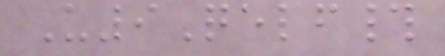U9Qelf#
